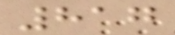817
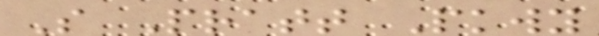S Pratt Pkwy
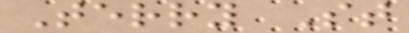Terry St
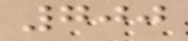700
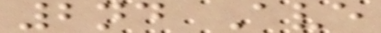2nd Ave
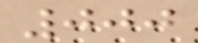000
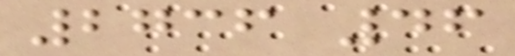2736 46
